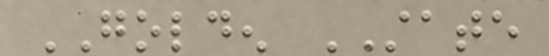GOLDEN STATE
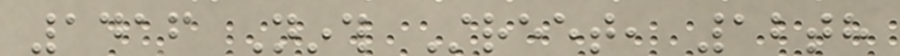1416 Ninth Street, 12th
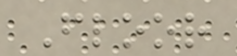Floor
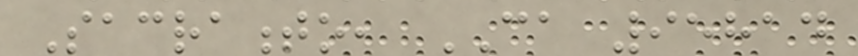Sacramento, CA 95814
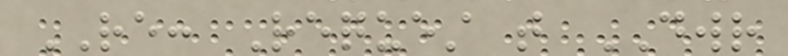RE: Request that DWR
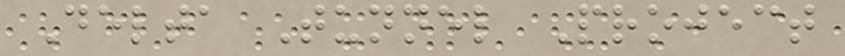Delta Tunnel Project
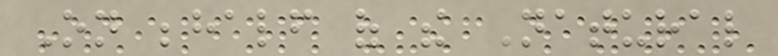On behalf of the Natural
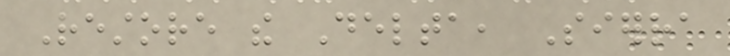Restore the Delta, Sierra
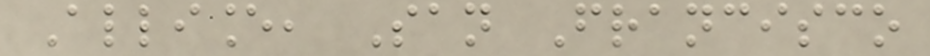Alliance, San Francisco
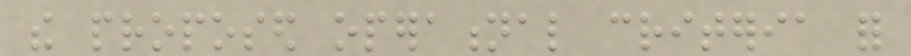the proposed operational criteria for
